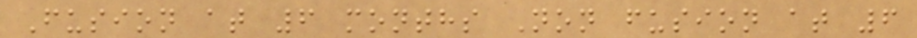Fusion at 6 months Non fusion at 6
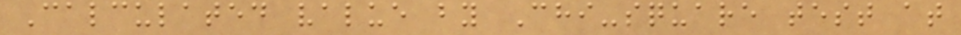Calculated value by Chi-square test at
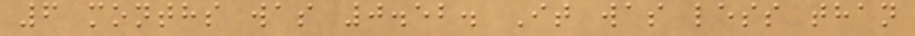6 months was 0.52. It was less than
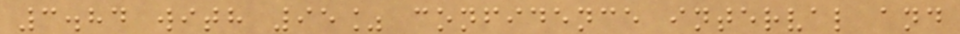3.84 with 95% confidence interval and
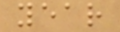year
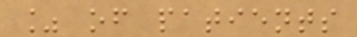% of patients
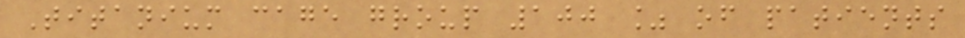Titanium cage group 100 % of patients
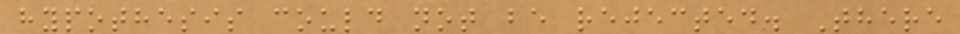hypothesis could not be rejected. There
